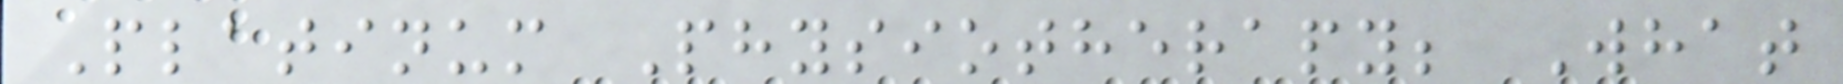Platinum Physiotherapy; What
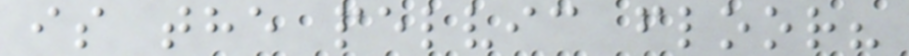is the pelvic floor?
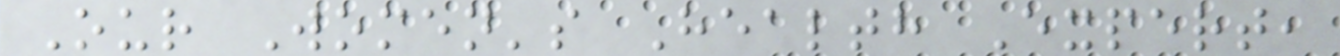Our Women's Health Expert,
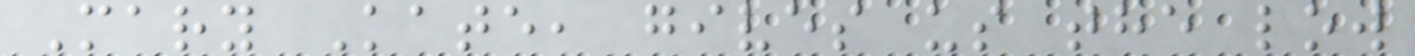Mary Kate, gives us the low
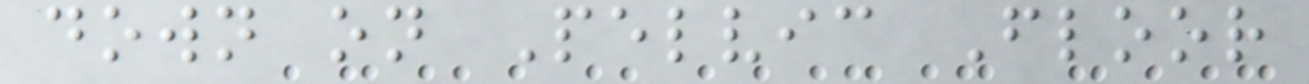down on Pelvic Floor
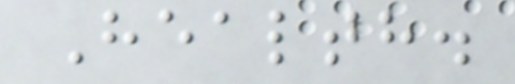Health.
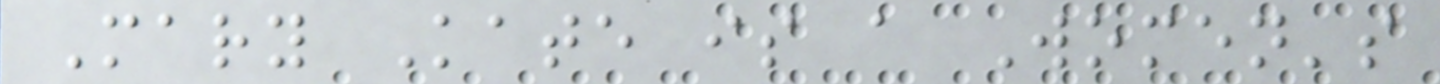Mary Kate is a Women's
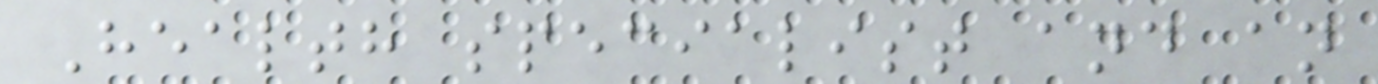Health specialist and an
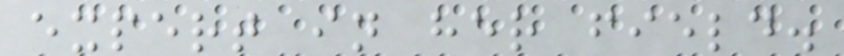expert in her field.
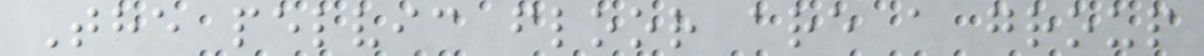The pelvic floor are a group
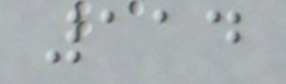114
